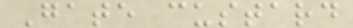Gate custard
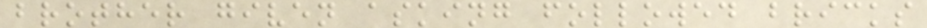brother given asking followed bricks
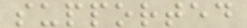supported
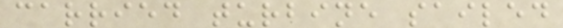carried turbine sailed
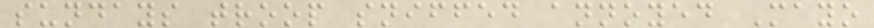sundays troop sniffed annoyed Mayo
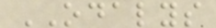ODALYS
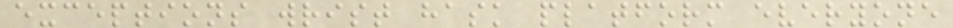exceptions wrist hask platform everyone
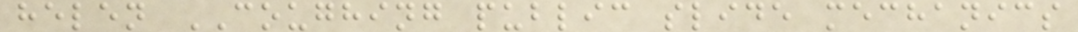helen COUGHING public slide mechanics
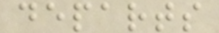departs
